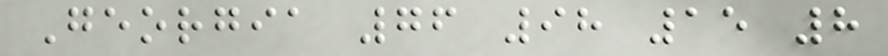Georgia 76 98 15 8
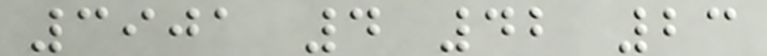3901 4 42 23
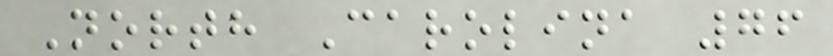North Carolina 76
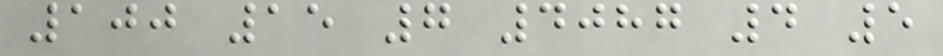100 15 7 4087 4 5
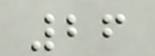26
